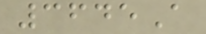3645A
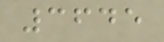3645
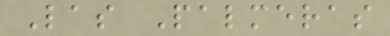Las Palmeras
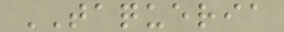TAQUERIA
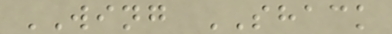WING SHACK
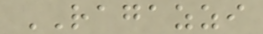RAGAZZI
